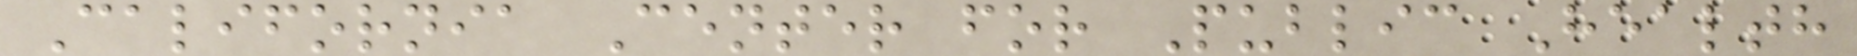California Center for Public Health
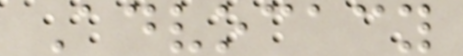Advocacy
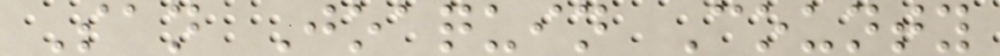San Joaquin County
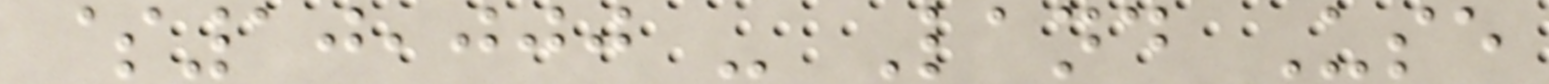$10,000 - Land Use
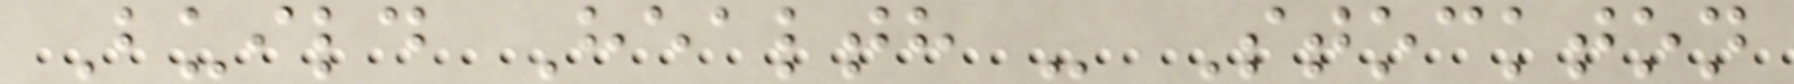Build Health - Stockton
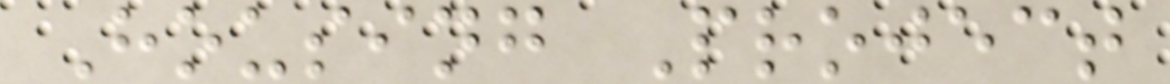Housing Project
